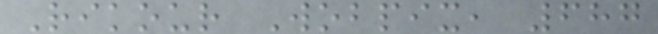Rikour Wobpix, 687
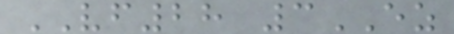VF28 3EZ
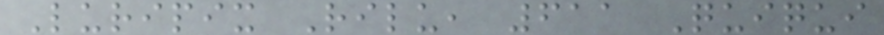Luripix Rilu, 611 Quiqui
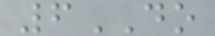6DO
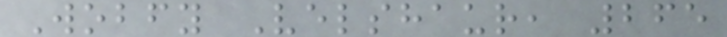Wobfy Velshaur, 265
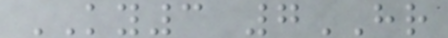KY3 7HR
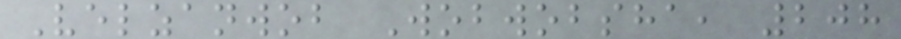Velzanwob Wobwobsha, 208
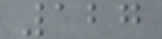127
